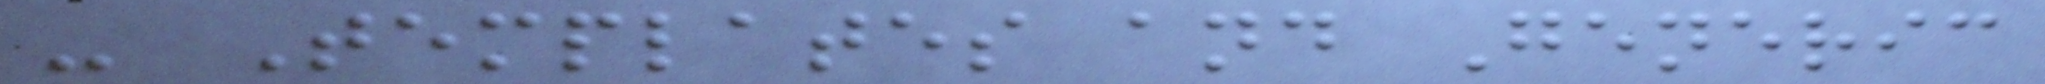- Templates and Generic
